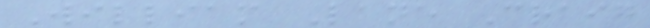William Lane Craig
